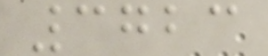3723
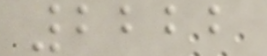2222
